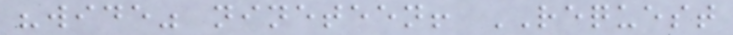"wide" nineteen! REQUEST
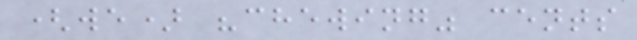(we) "chewing" cents
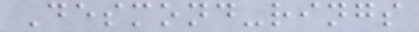Desmond-rings
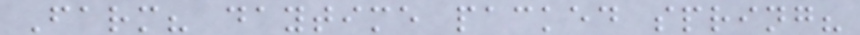Farm? daytime packed spring?
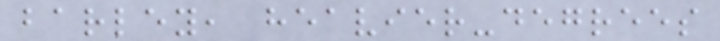barley, heavier-degrees
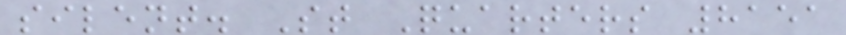silent. St Quarters 8151
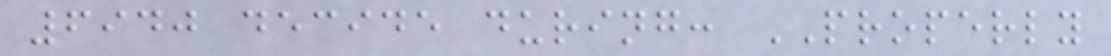6940 decide during: PROPERLY
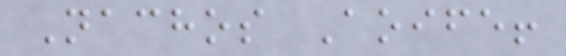Nachos Aoife!
